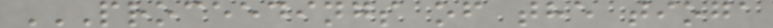PROCEEDINGS OF THE TIOGA
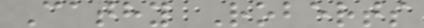Cathy Roberts
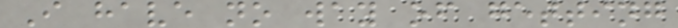I have no way of getting
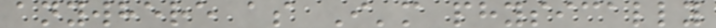anywhere as I'm physically
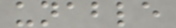unable
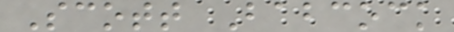Scott Babcock
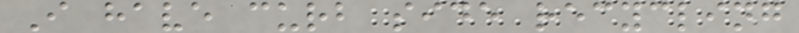I have curb side recycling
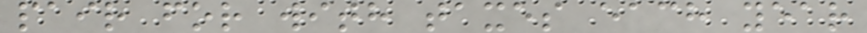pair for with taxes each year
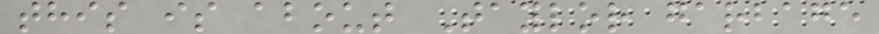this is about Taylor garbage
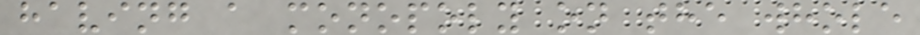having a monopoly on the whole
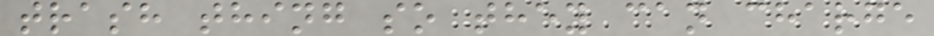trash thing so they can charge
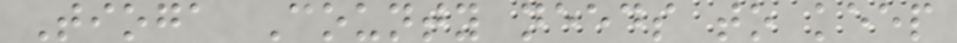Tioga County needs to keep
